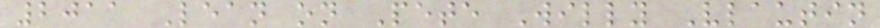2011 Lean on Pete Willy Vlautin
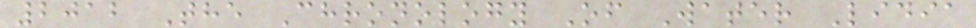2012 The Chronology Of Water Lidia
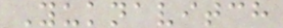Yuknavitch
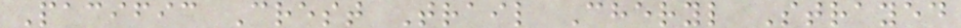Pacific Crest Trail Cheryl Strayed
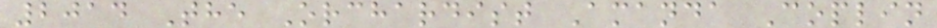2014 The Orchardist Amanda Coplin
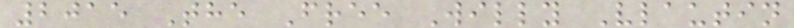2015 The Free Willy Vlautin
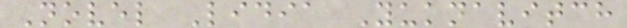Novel Lidia Yuknavitch
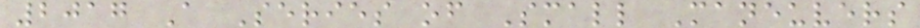2017 A Series of Small Maneuvers
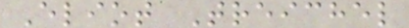Eliot Treichel
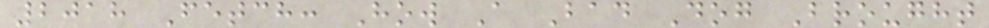2018 Fetch: How A Bad Dog Brought
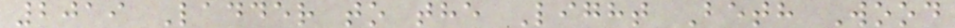2019 Ladder to the Light Beth Wood
